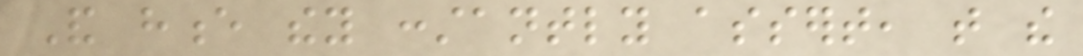And hence they constantly assert, that the
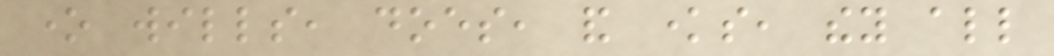one wills, does, and knows, they all
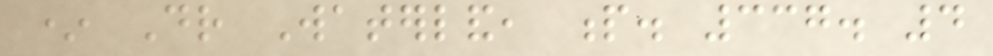* Dr Waterland, p. 337. 4
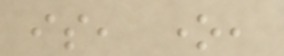is, one,
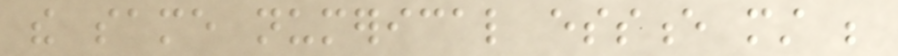the same numerical essence must be
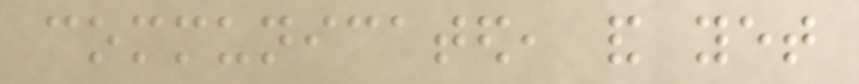communicated, and yet
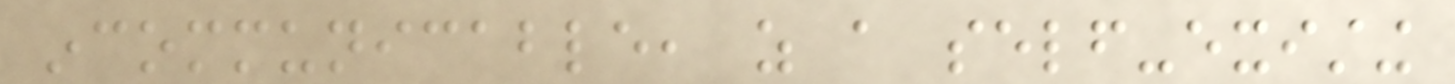incommunicable, as a self-existing
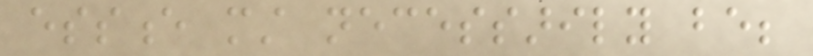essence must necessarily be;
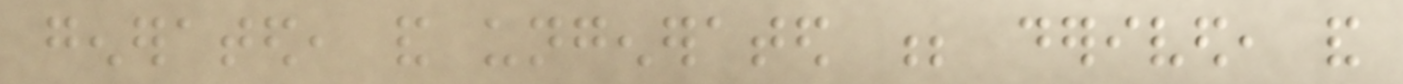generated, and ungenerated ; derived, and
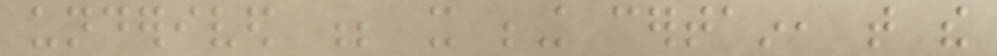underived ; it being certain, that the
